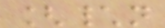[\n
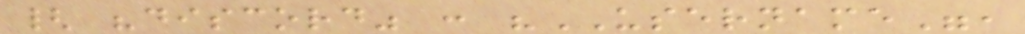{ "discord" : "USERNAME",
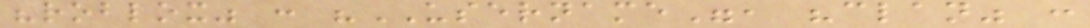"roblox" : "USERNAME", "clan" :
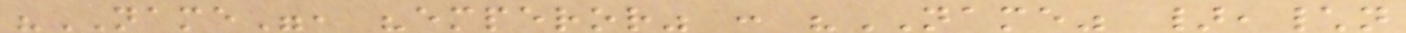"NAME", "emperor" : "NAME" },\n
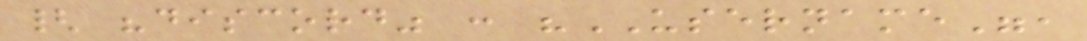{ "discord" : "USERNAME",
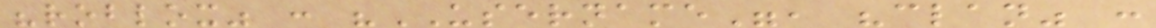"roblox" : "USERNAME", "clan" :
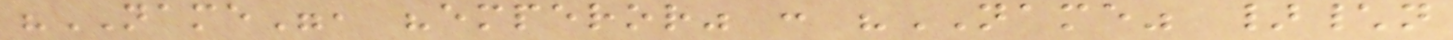"NAME", "emperor" : "NAME" }\n
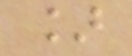]
